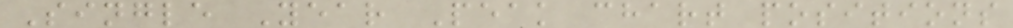Single Year Peak chart positions
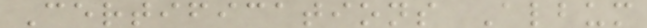Certifications Album
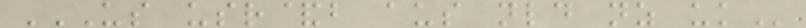US USR&B AUS NLD NZ UK
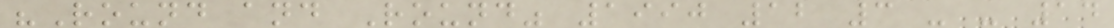"Round and Round" 1990 12 3 - - 14
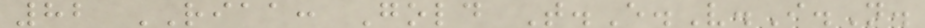82 RIAA: Gold T.E.V.I.N.
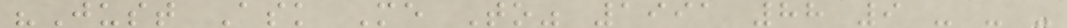"Just Ask Me To" 1991 88 9 - - -
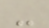-
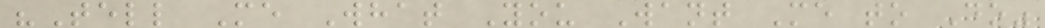"Tell Me What You Want Me to Do"
